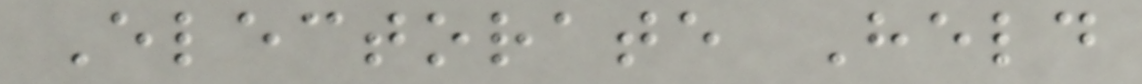Electorate Held
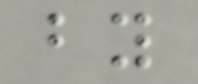by
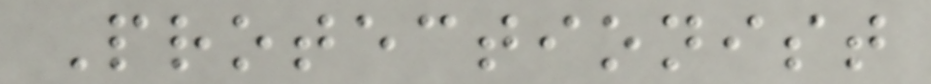Protectionist
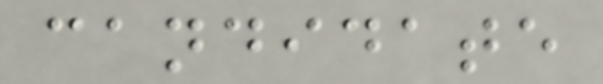candidate
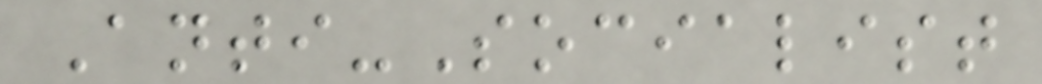Anti-Socialist
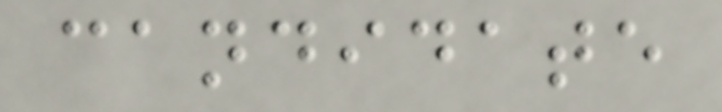candidate
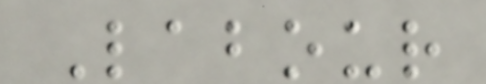Labour
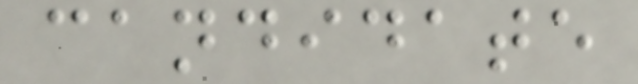candidate
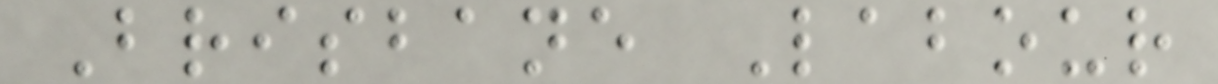Brisbane Labour
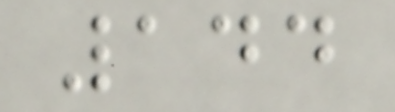144
